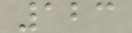123
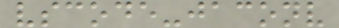vscode-jaconv
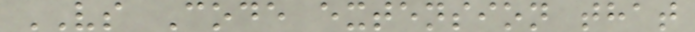VS Code extension that
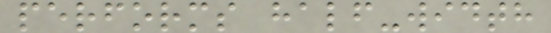performs half-width
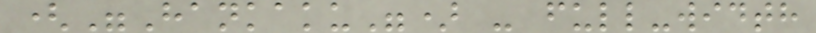("Hankaku") - full-width
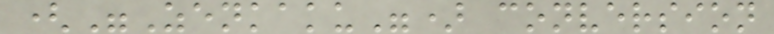("Zenkaku") conversion
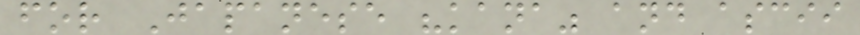for Japanese "kana" and ascii
